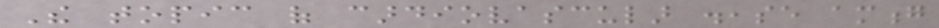The topic of cardiovascular disease among
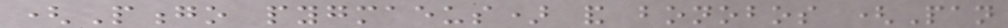(Pongo pygmaeus) and bonobos (Pan
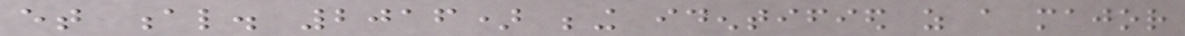et al. 2016) being identified as a major
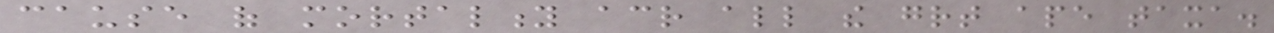cause of mortality across all the great ape taxa.
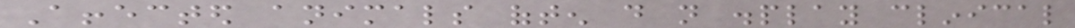Affected animals often do not display clinical
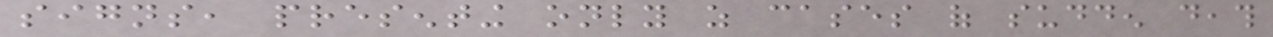signs, presenting only as cases of sudden death
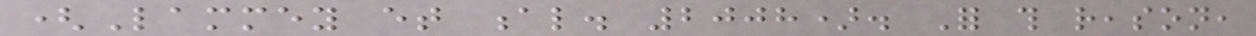(Lammey et al. 2008). For this reason,
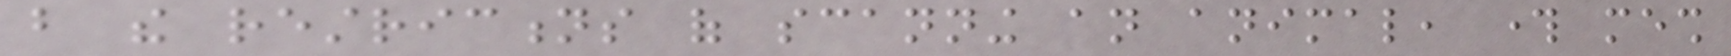but the restrictions of scanning an animal, through mesh
